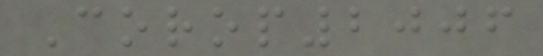Corop2006
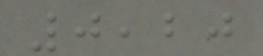0,20
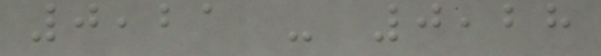0,21 - 0,28
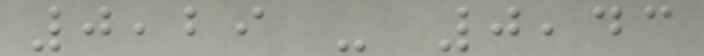0,29 - 0,43
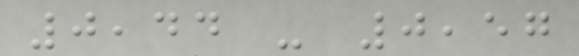0,44 - 0,57
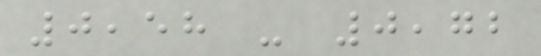0,58 - 0,72
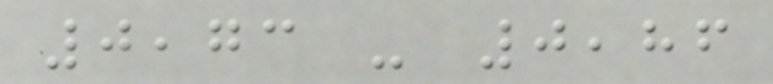0,73 - 0,86
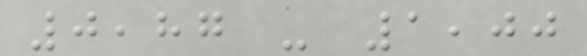0,87 - 1,00
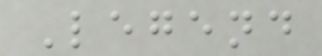Legend
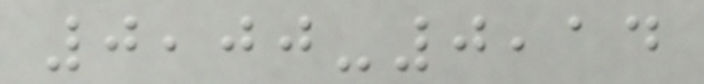0,00-0,14
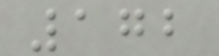172
